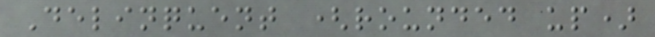Delinquent (rounded up)
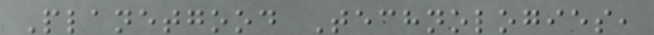Planetgood Technologies,
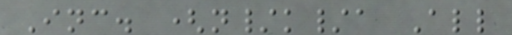Inc. (n/k/a All
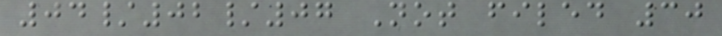04/02/07 Not filed 30
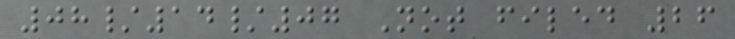08/14/07 Not filed 26
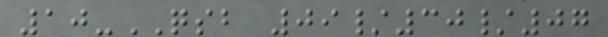10-QSB 09/30/07
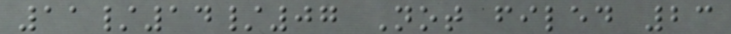11/14/07 Not filed 23
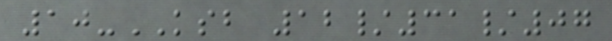10-KSB 12/31/07
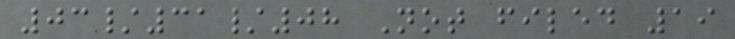03/31/08 Not filed 19
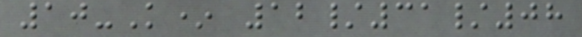10-K* 12/31/08
